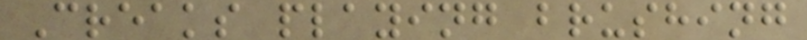Creaks playing brushing
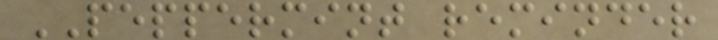PEPPERMINT reminder
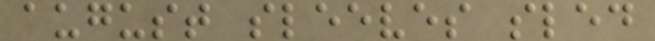august sleeves sled
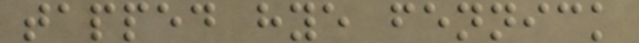tapped hye fennick
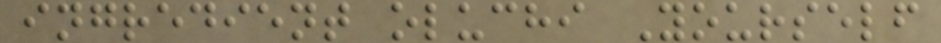ingredient oluchi Yourself
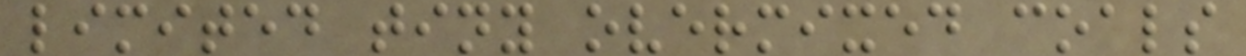limited tiny overmixed coals
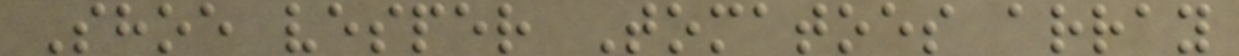Shoe vesper Tomatoes array
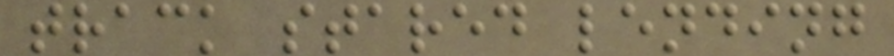track stared lending
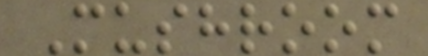Mushroom
